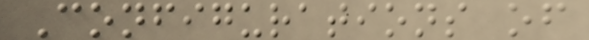Configurations of
